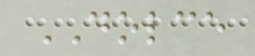DOLCE
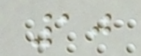10
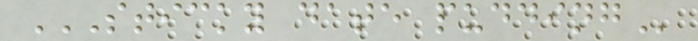STICKY DATE PUDDING
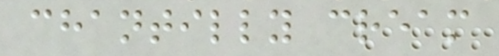chantilly cream
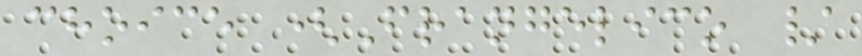choice (Frangelico /
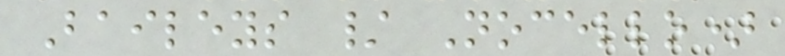Baileys / Nocello)
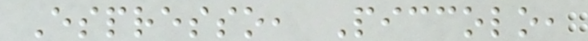Espresso, Piccolo,
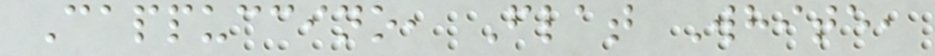Cappuccino, Flat White,
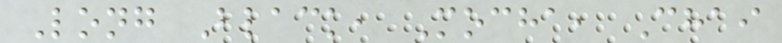Long Black, Mocha, Chai
